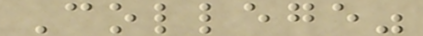College"
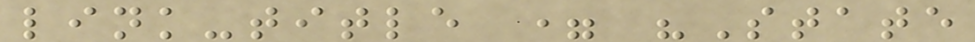link-title = "State
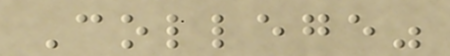College"
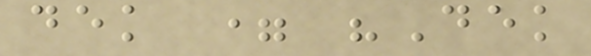dek = "Dek
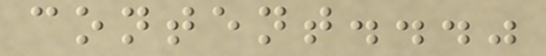content..."
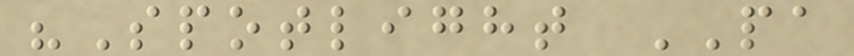"Spotlight PA
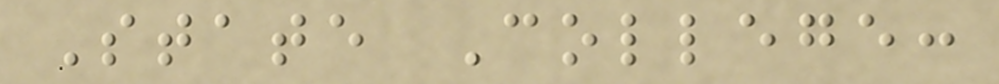State College:
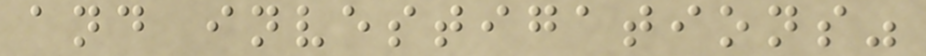and investigations"
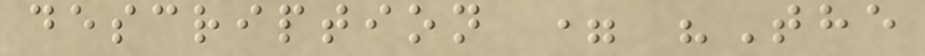description = "The
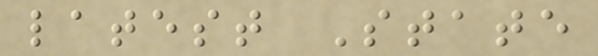latest State
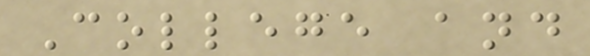College and
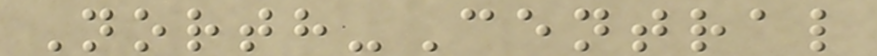North-Central
